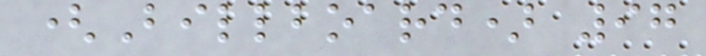(Billboard) 97
